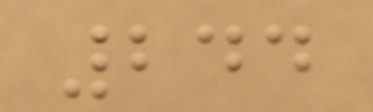244
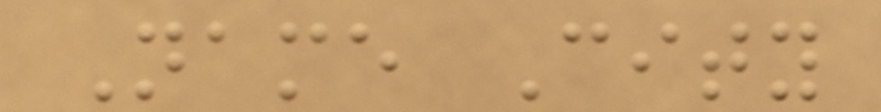Name City
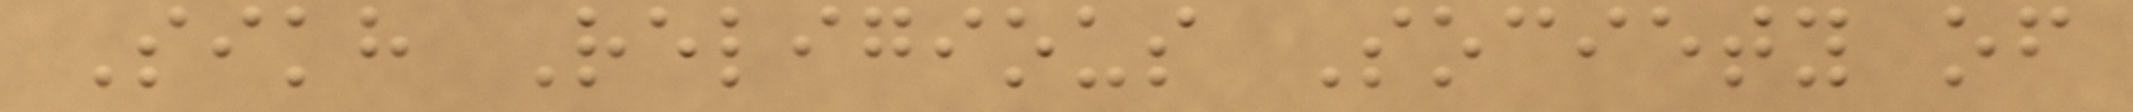Sikh Religious Society of
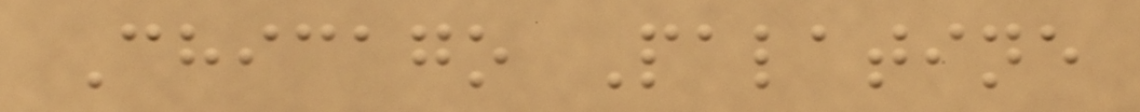Chicago Palatine
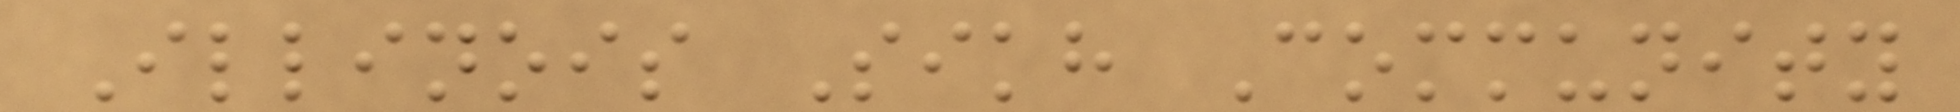Illinois Sikh Community
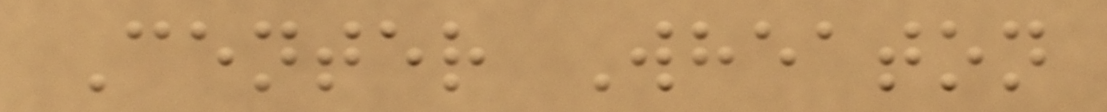Center Wheaton
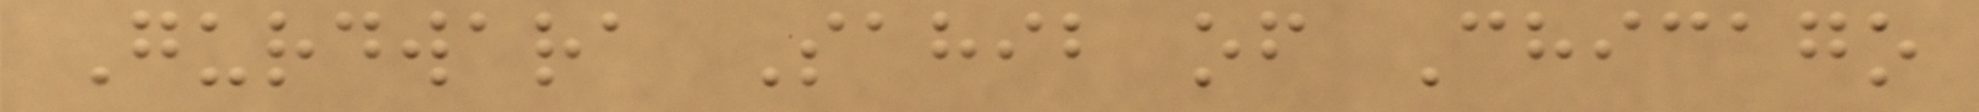Gurdwara Sahib of Chicago
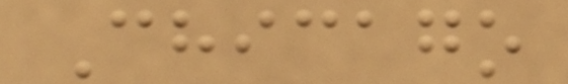Chicago
